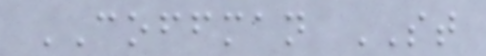COFFMAN ST
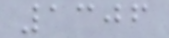1306
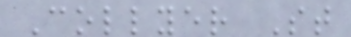Collyer St
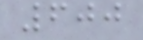600
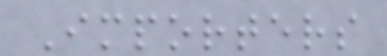Importers
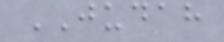JUDAH
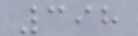398
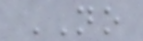NO
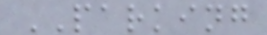PARKING
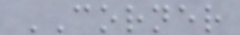CORNER
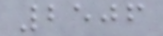2506
